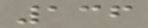136
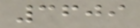3609
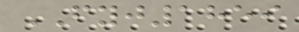FYJ1859
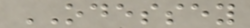ODESSEY
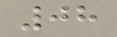08
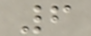6
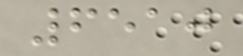6510
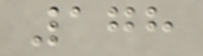178
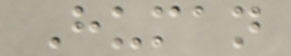Human
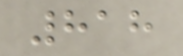818
